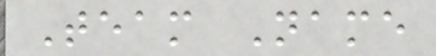Team Name
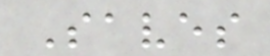Saves
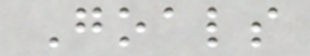Goals
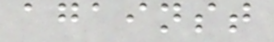against
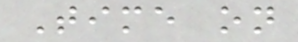Time on
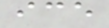ice
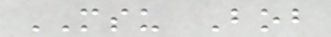MSU Bob
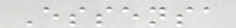Essensa
